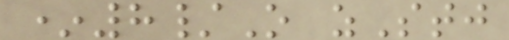*8/O zStj
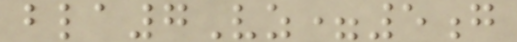bla7Vz=5g
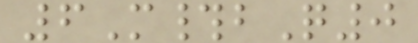6M#bQ0
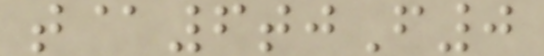t@6tjF0
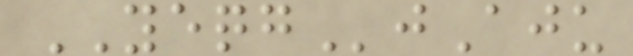YEQGjAju
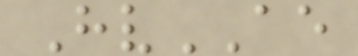HvAE
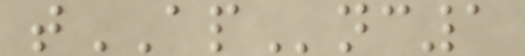tAPnc1
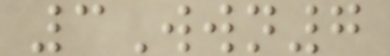3Wwn7
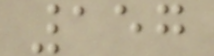157
